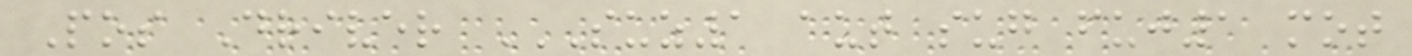Pos Driver SUZ1 AUT SUG FUJ1 MOT
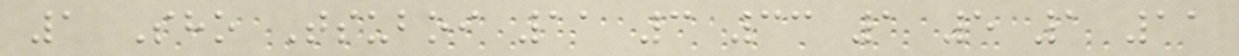1 Sho Tsuboi 11 3 33 1 5 1 11
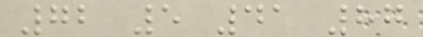72 5 41 87
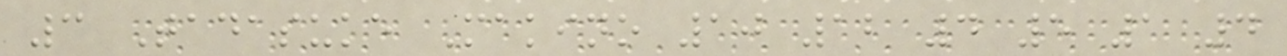3 Tadasuke Makino 10 12 4 5 1 4
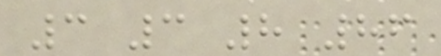3 3 8 86
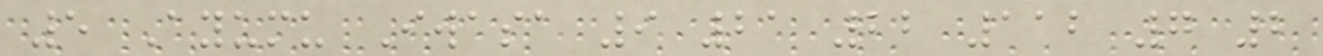5 Ayumu Iwasa 9 21 22 112 7 2
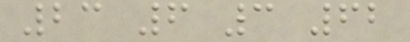23 6 3 62
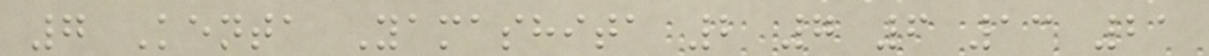7 Kenta Yamashita 2 7 6 13 21
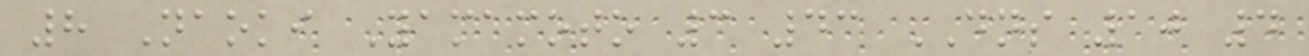8 Naoki Yamamoto 3 43 DNS 10 4
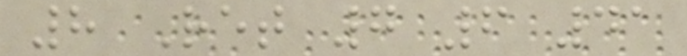8 Ret 7 6 41
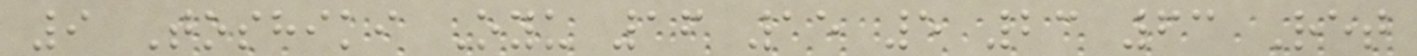9 Toshiki Oyu 16 15 5 23 63 Ret
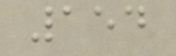154
